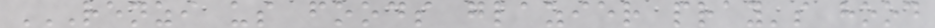RENZI US FOODS GLAZIER PRAY'S HOOD
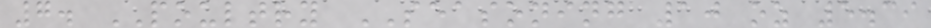7. POULTRY SEASONING 10 oz 5.39
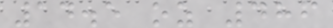14.5 oz 486
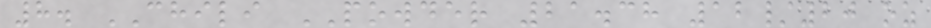8. CHILI POWDER 21.38 12/20 oz
